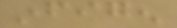infigen
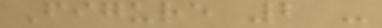Figure 2 -
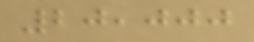20,000
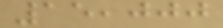15,000
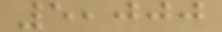5,000
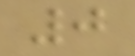0
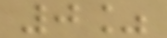0%
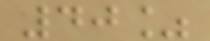40%
